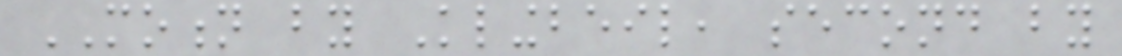MOTION by Klingbeil, second by
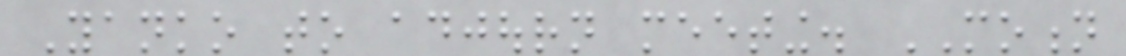Yanko to adjourn meeting. MOTION
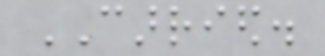CARRIED.
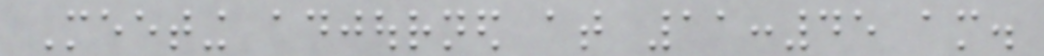Meeting adjourned at 11:45 am.
